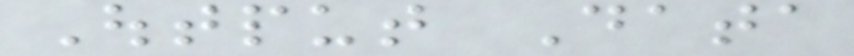Output Data
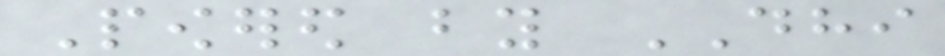Powered by DHI
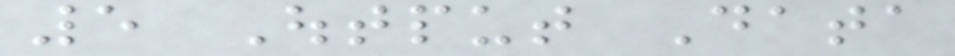5 Output Data
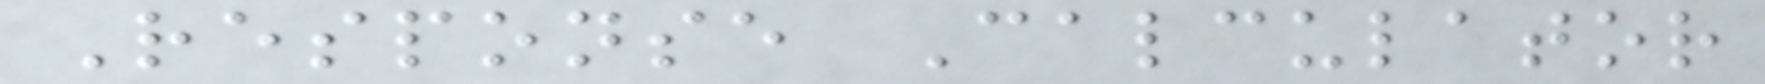Response Calculator
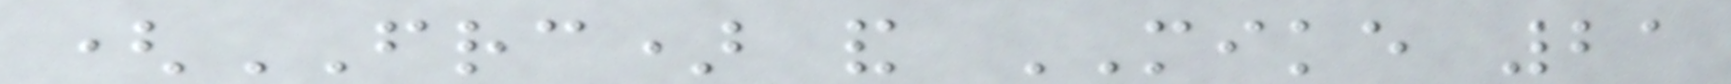(FRC) and MIKE 21
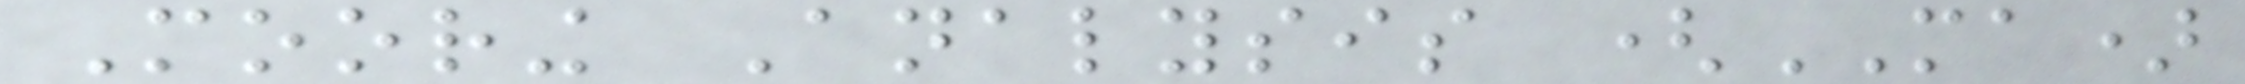Mooring Analysis (MA)
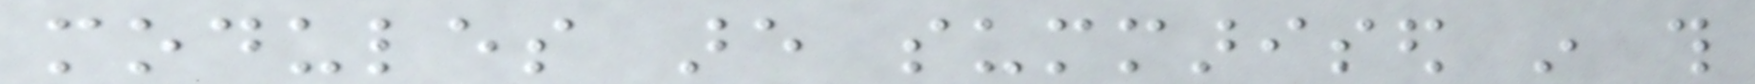modules are summarised in this
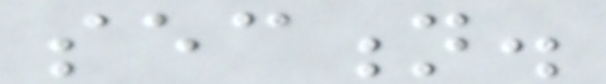section.
